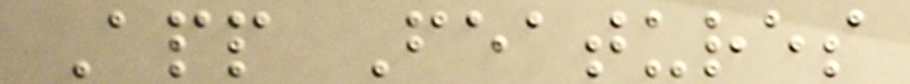App Features
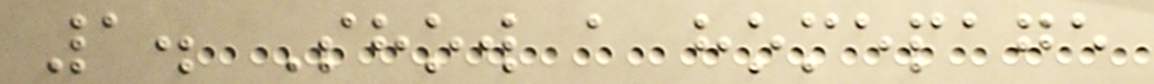1. Show a homepage
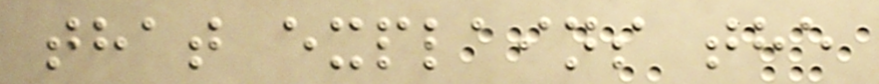that explains the
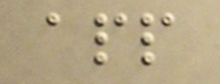app
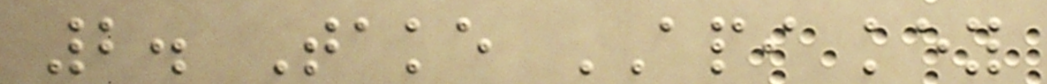2. Take API key
